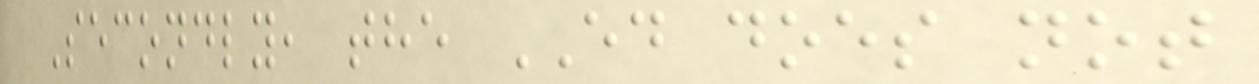Secondly, the ED does not
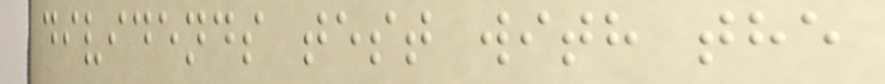dividends test with the
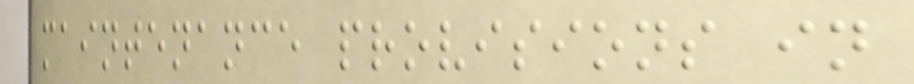maintenance provisions in
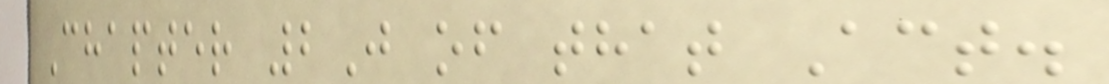Chapter 2J of that Act.
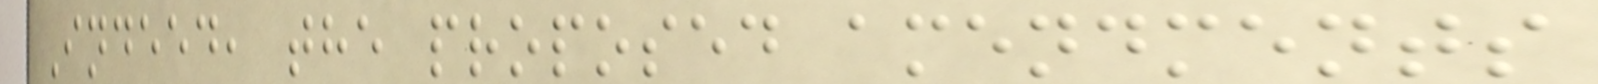Indeed, the proposed amendments
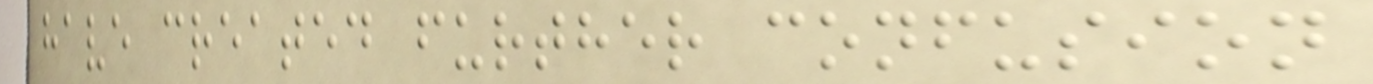have created further confusion
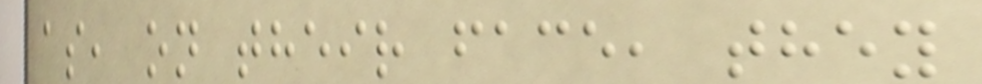as, on their face, they
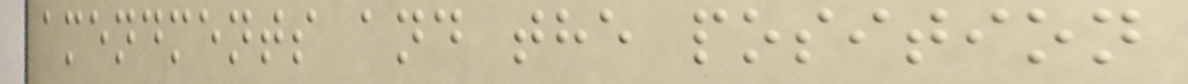amendments and the position
